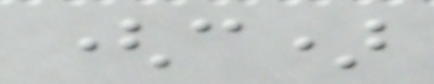(c)
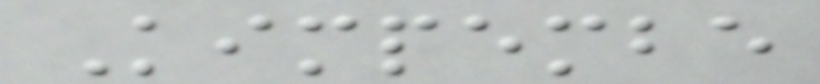Kimpembe
